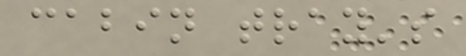cabin tray's
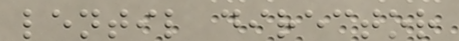lentil director
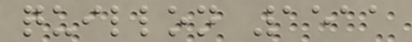quillon 1511
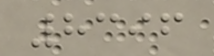8396
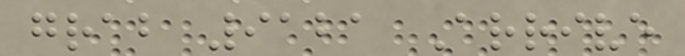grab 9121 Arrive
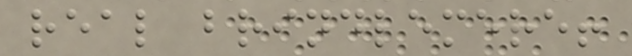real brindlemere!
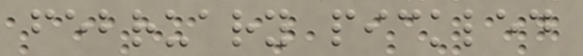february pickled
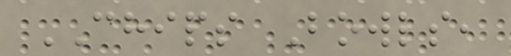CHIPS Bowls,
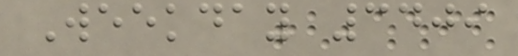Weekday 3409
